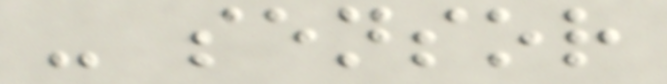- sensor
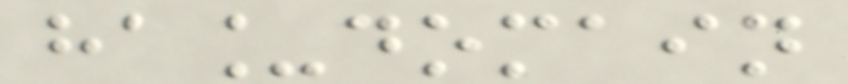ha_domain
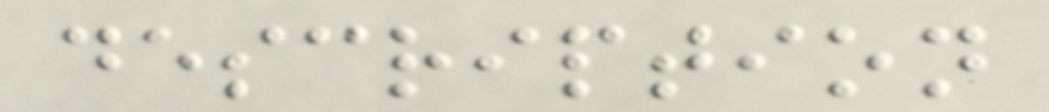description
